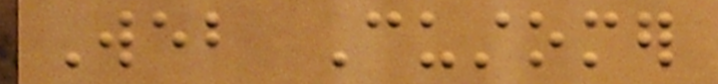Web Customer
